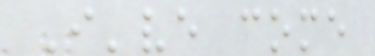I've come
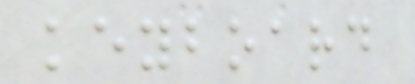keyboard
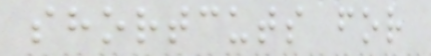shortcuts for
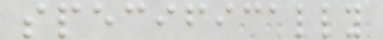specifically
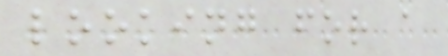looking for a
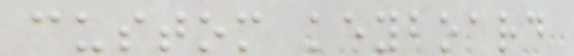custom keyboard
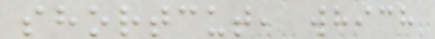shortcut, which
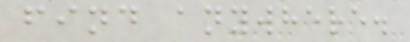find anywhere.
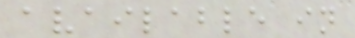available in
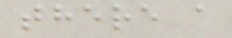there a
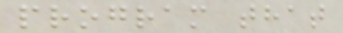program that
